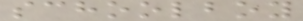schoolboy
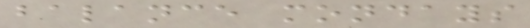balance mondays
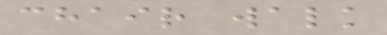chair walk
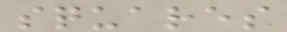squares
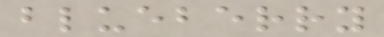blueberry
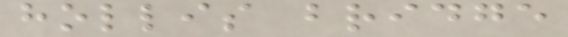hollis bridge
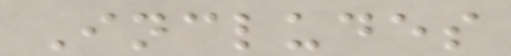Includes
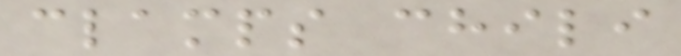clamps chili
